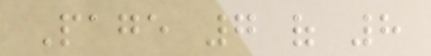Page 7 of 8
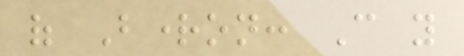of Brighton: Can you
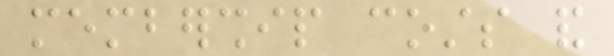membership costs and
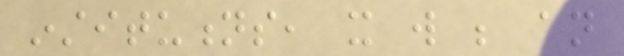institutions, it will be an
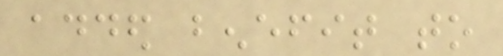added benefit to
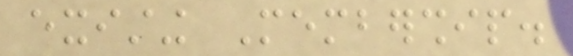existing Membership.
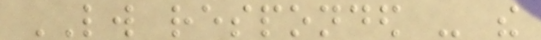LW responded - the
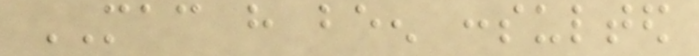MAC have been consulted
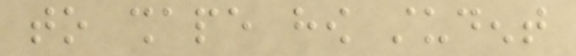to shape how student
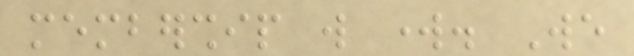membership will work. We
